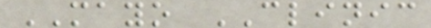MAYO CLINIC
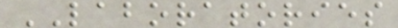LABORATORIES
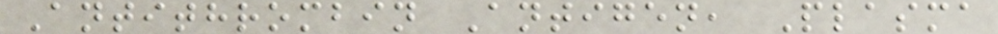Antithrombin Antigen, Plasma
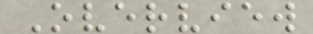Overview
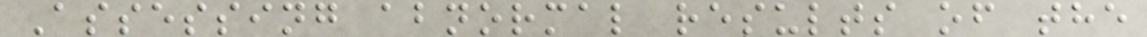Assessing abnormal results of the
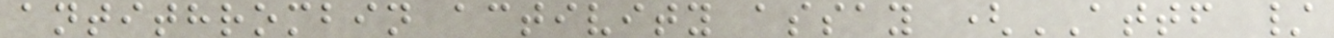antithrombin activity assay (ATTF /
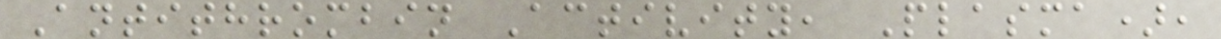Antithrombin Activity, Plasma),
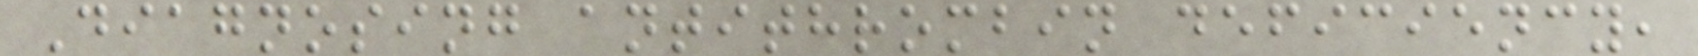Diagnosing antithrombin deficiency,
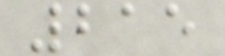215
